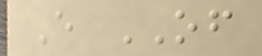E OF
